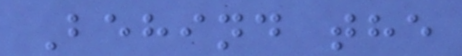Behind the
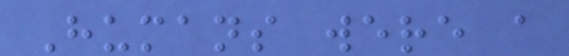Humans were a
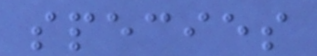species
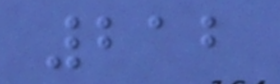212
